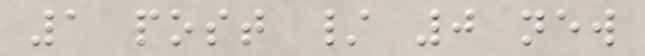1 post / 0 new
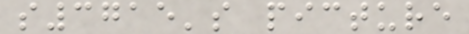s3715's picture
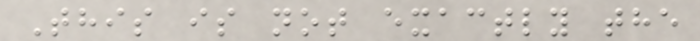This is not exactly the
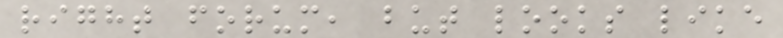right forum, but looks like
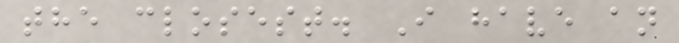the closest. I have an
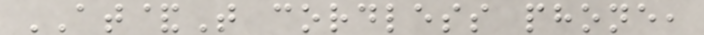AT&T cordless phone,
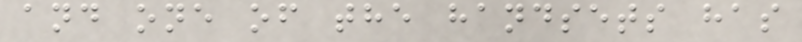and one of the handsets has
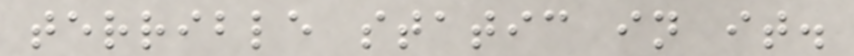terrible static in it.
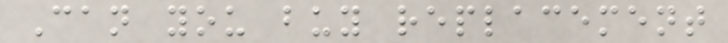Can you buy replacement
